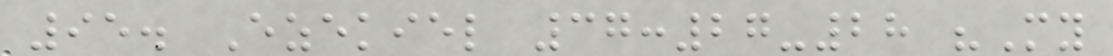95. Ezekiel 37:27-28 "My
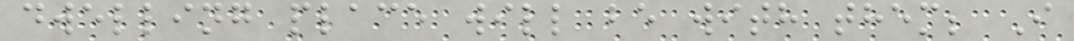dwelling place will be with them; I
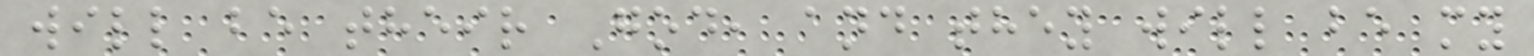will be their God, and they will be my
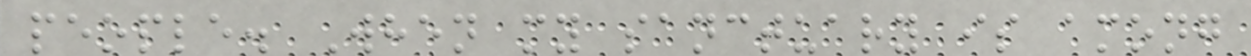people. When my sanctuary is among
